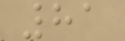81
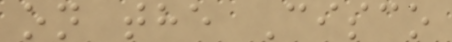on the Cisco
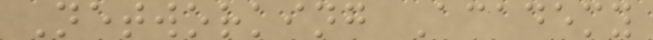Networking Academy
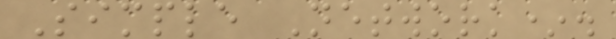Simple Network*.
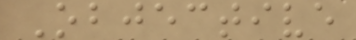Objective
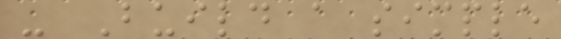- Build a simple
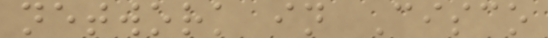network in Cisco
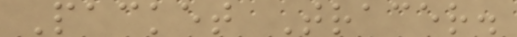Packet Tracer.
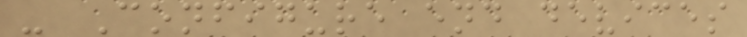- Configure end devices
